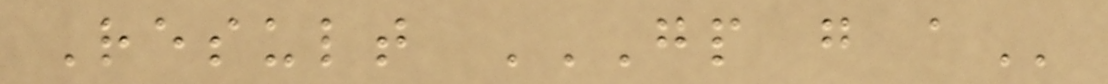Result GP G A
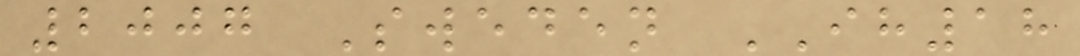2007 Sweden IH18
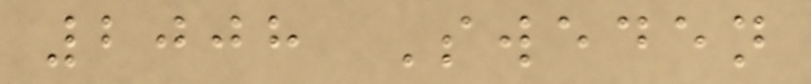2008 Sweden
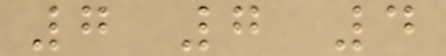7 7 4
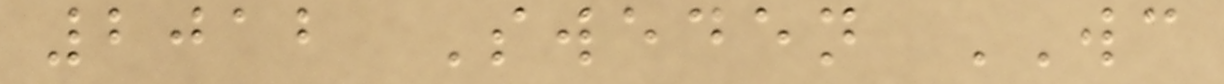2012 Sweden WC
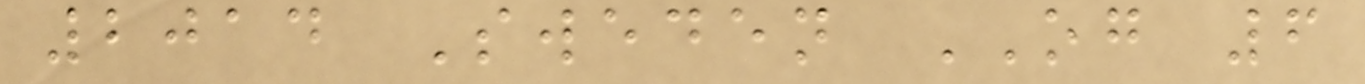2014 Sweden OG 6
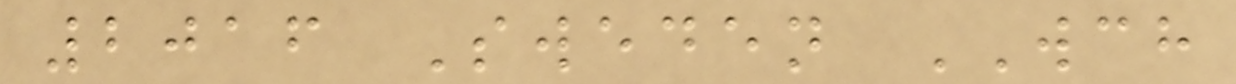2016 Sweden WCH
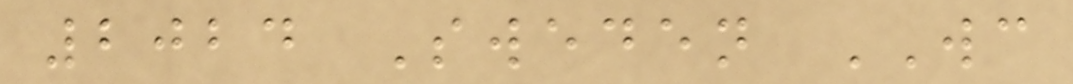2024 Sweden WC
